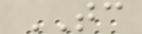TC
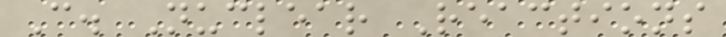C. Nuclear Reactions
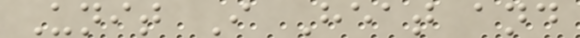Unit I Heat and
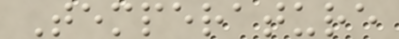Temperature
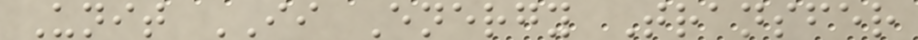Unit II Energy Transfer
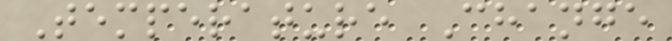Temperature Change
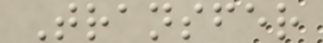Transfer
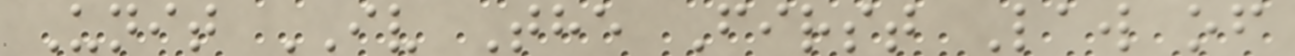Unit IV The First Law of
